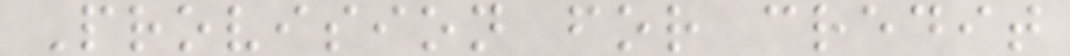Provision for credit
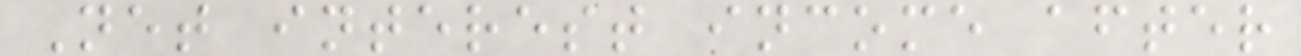Net interest income after
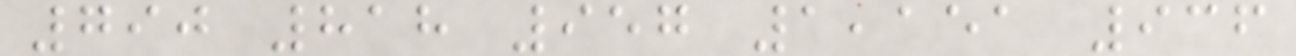790 818 957 1,151 936
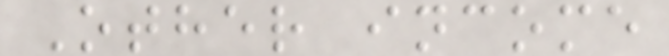Other income
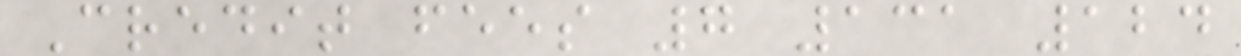Credit fees 7 131 124
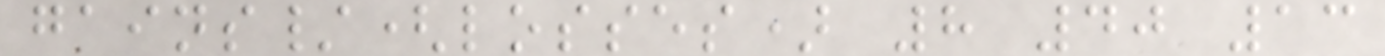gains/(losses) 8 40 13
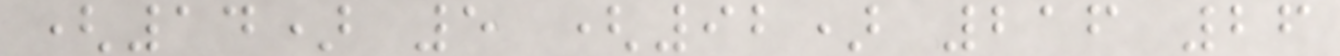(14) 5 (92) 216 26
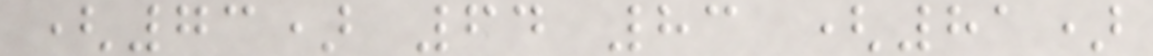(73) 64 83 (81)
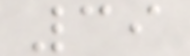39
